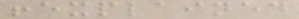!explained
